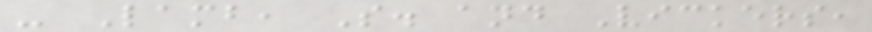- Lamb, S. and Vickers,
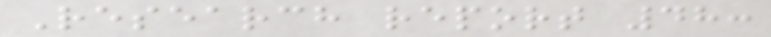Research report 48:
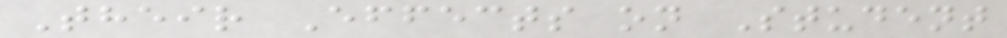Their Effects on Student
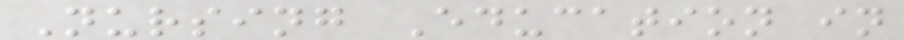Nursing Education in
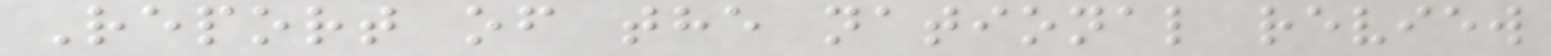Report of the national review
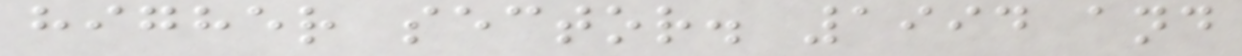higher sector. 1994 and
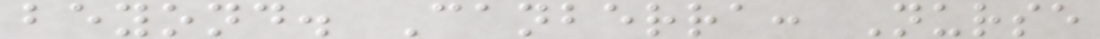beyond. Canberra: Nurse
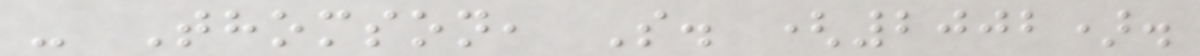- Thomson, S. (2002).
